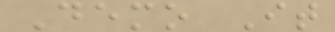Demo It
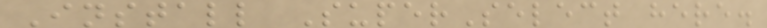Install SuperSelect here.
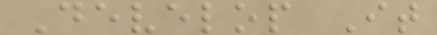Develop It
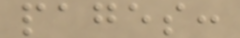pages:
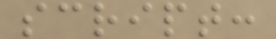script:
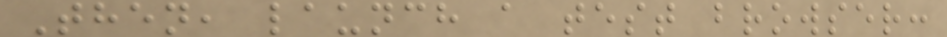Then, launch a test browser:
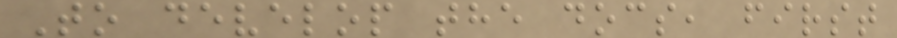To develop the docs, first
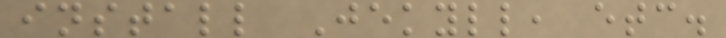install Jekyll, etc.
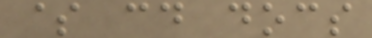$ cd docs
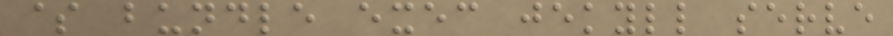$ bundle exec jekyll serve
